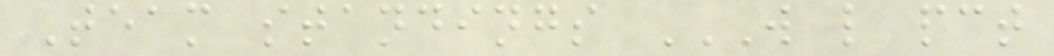Team standings W L PCT
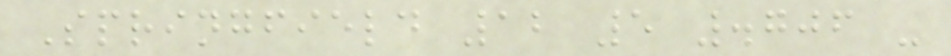Springfield 12 5 .706 -
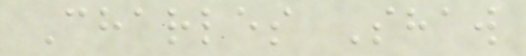Charles Shaw
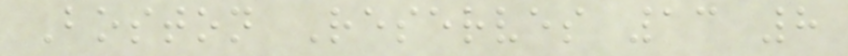Boston Reserves 13 8
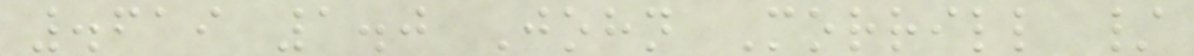.619 1.0 John Morrill /
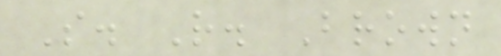S. R. Brown
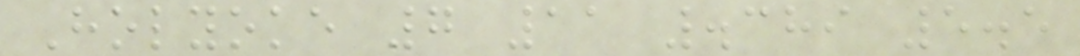Holyoke 7 11 .389 5.5
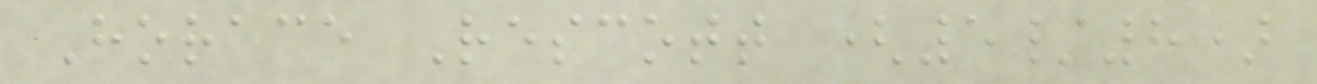Horace Rescott (5/8)
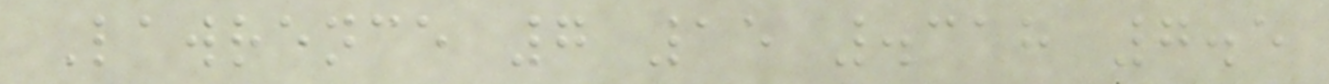Lawrence 7 15 .318 7.5
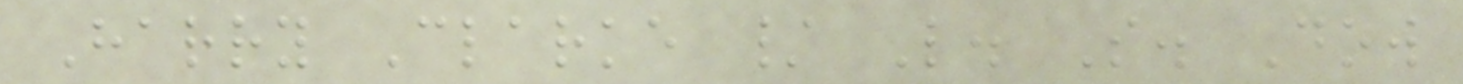Harry Clarke / L. S. Dow
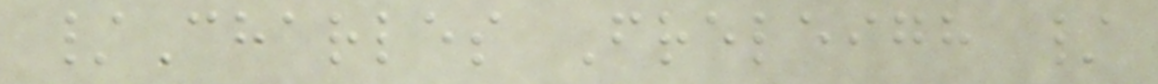/Charles Freleigh /
